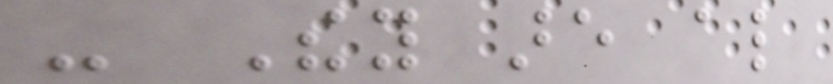- They are also
